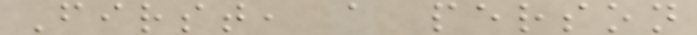First, a person
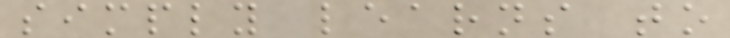simply learns to
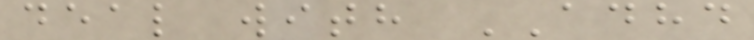deal with ADHD
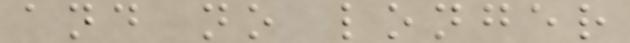and no longer
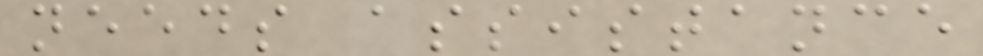needs assistance
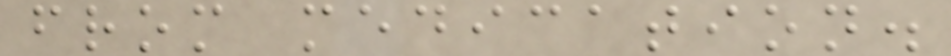from medication.
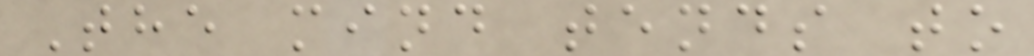The mind tends to
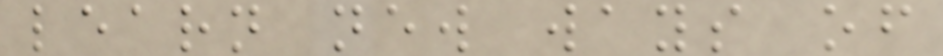learn new ways of
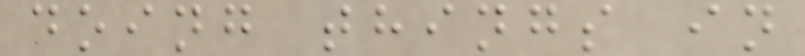doing things in
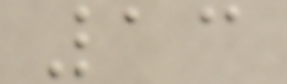13
